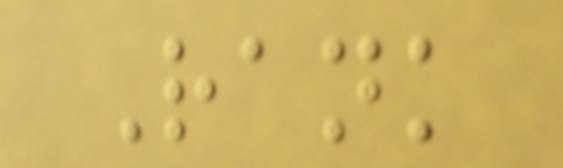Rank
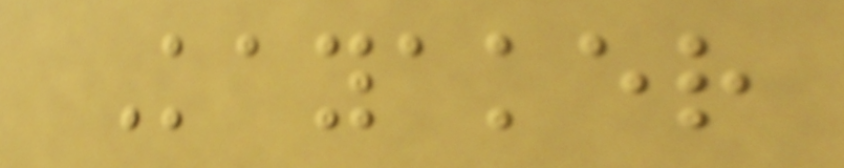Kayaker
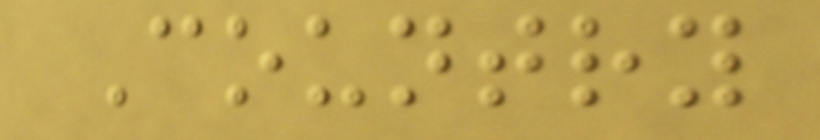Country
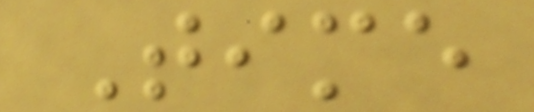Time
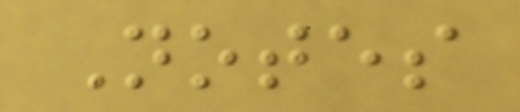Notes
